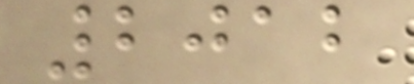2012
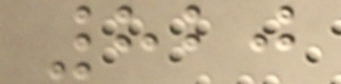820
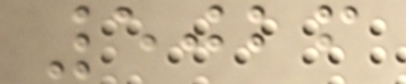5026
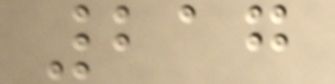217
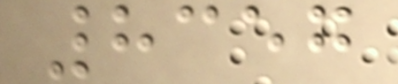8357
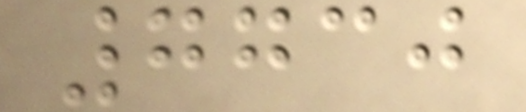7730
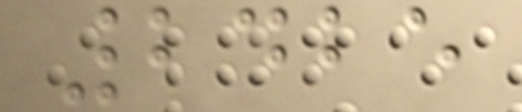2425
